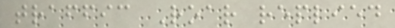traffic Roar replied
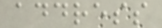address
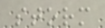storm
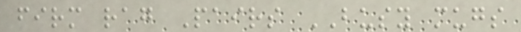firm rag Pairs BUSY mugs
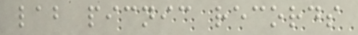lab picnic records
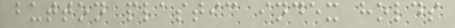button plastic index holds
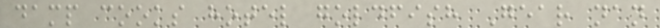damp cooks hotel goldfish Gear nan
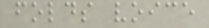folds voice
